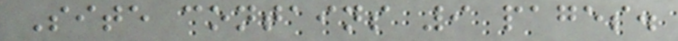Site contains 9 pages.
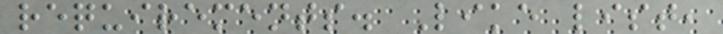requirements. Like list,
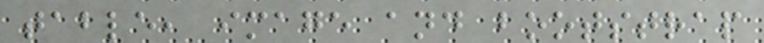table, image and bootstrap
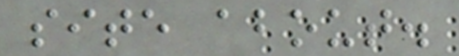site about.
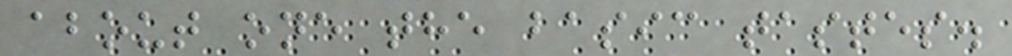about one the basic tastes.
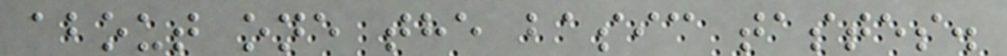about one the basic tastes.
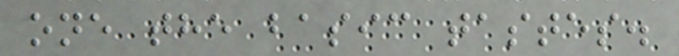one the basic tastes.
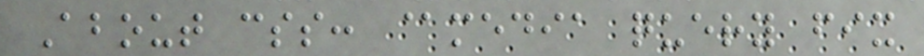About css: @media query fix
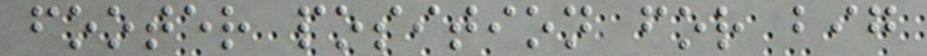footer position for big
